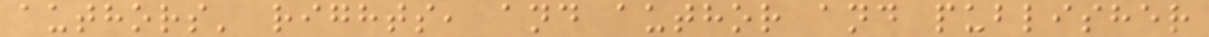authors' rights, and author and publisher
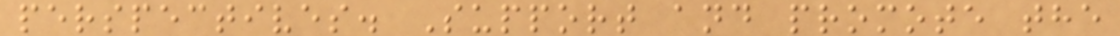perspectives. Support and promote the
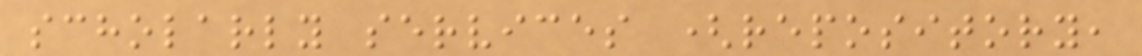scholarly services (repository,
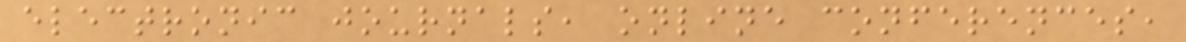electronic journals, online conferences,
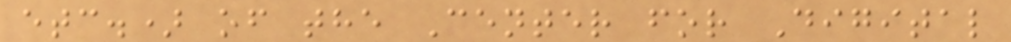etc.) of the Center for Digital
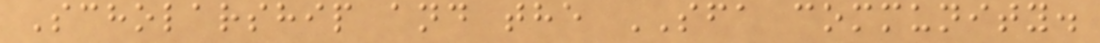Scholarship and the SFA community.
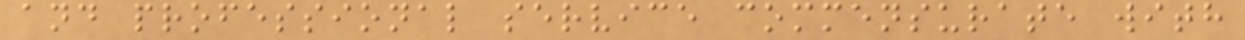and professional service commensurate with
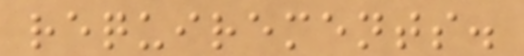requirements.
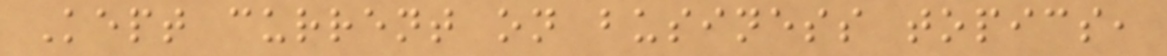Kept current on business topics,
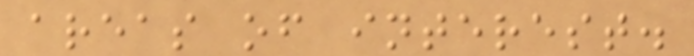areas of interest.
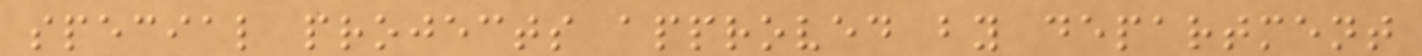special projects approved by department
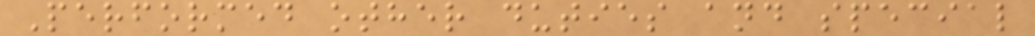Performed other duties and special
